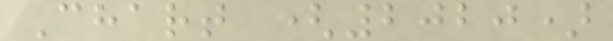Chart (2020)
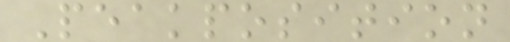Peakposition
